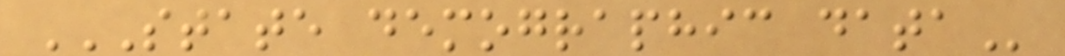STATE DEMOGRAPHIC DATA
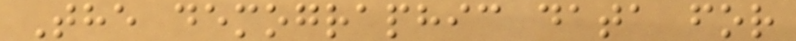The demographic data for
